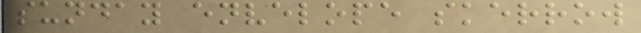sunday envelope skerrow
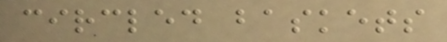circled baskets
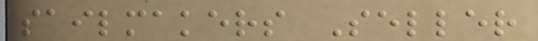sailmakers Seller
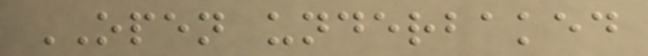OPEN underbaked
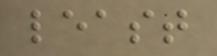least
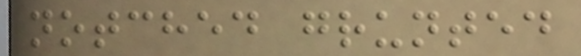notched grunted
